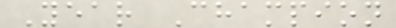Year Champion
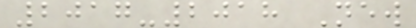2017-2018 New
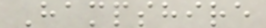Hampshire
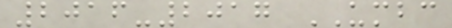2016-2017 UMBC
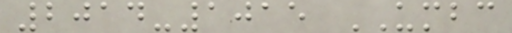2014-1015 UMBC
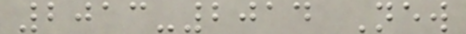2013-2014 New
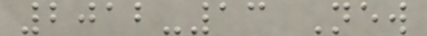2012-13 New
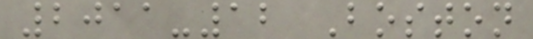2011-12 Boston
